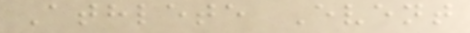Athlete Event
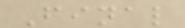Final
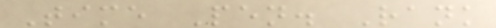Time Pen. Rank
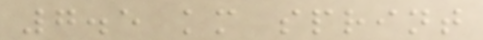7.5 km sprint
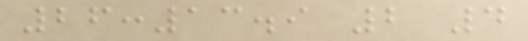26:13.9 2 4
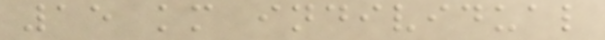15 km individual
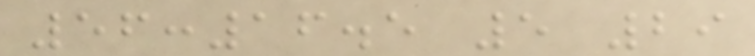56:16.5 5 29
